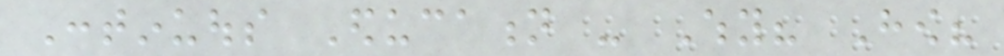Continuous Education - Why? How?
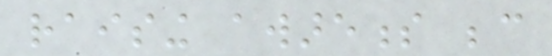raising awareness because
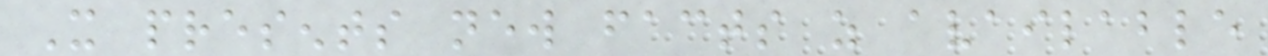It presents new facts as available
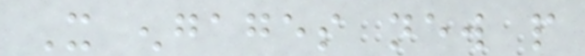It engages new people
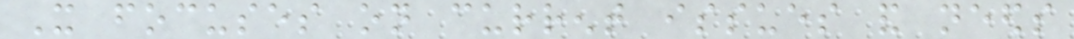It focuses on current issues and needs
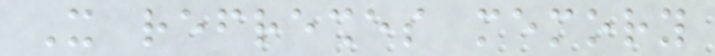It refreshes memory
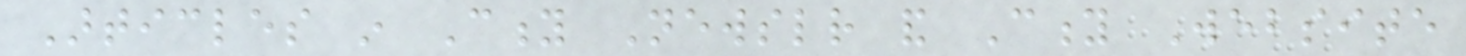Articles in City Newsletter and City Website
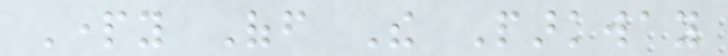Party Off The Parkway
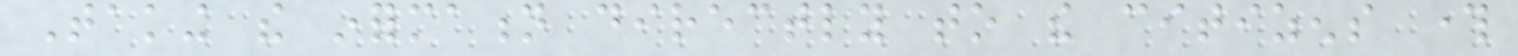Taking the information directly to the citizens through
